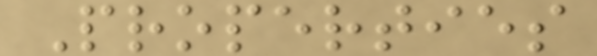Properties
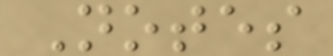Notes
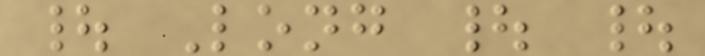| Long | |
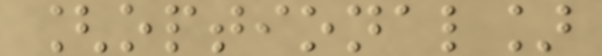[optional]
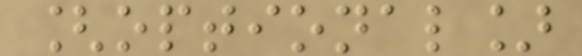[optional]
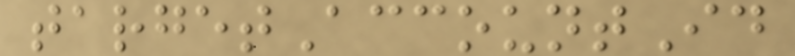targetAccountId
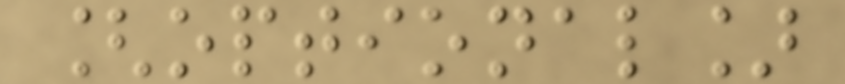[optional]
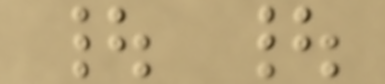| |
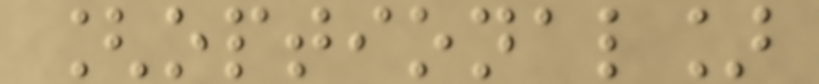[optional]
